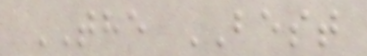THE BEST
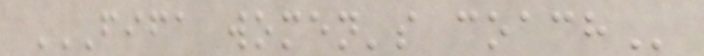FIFA WOMEN'S COACH
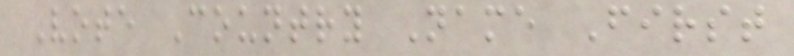Vote Country Name First
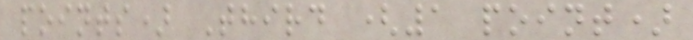points) Third (1 point)
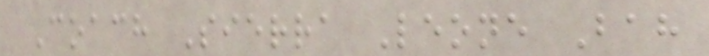Coach Sierra Leone Bah
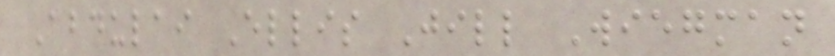Abdulai Ellis Jill Wiegman
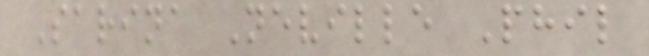Sarina Neville Phil
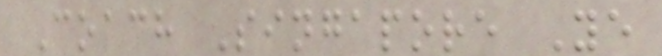Coach Singapore Ye
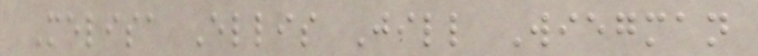Melisa Ellis Jill Wiegman
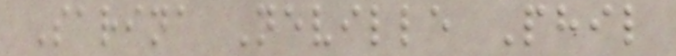Sarina Neville Phil
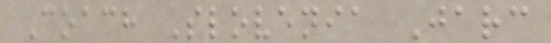Coach Slovenia Jarc
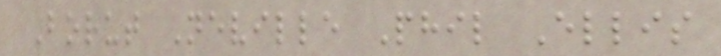Borut Neville Phil Ellis
